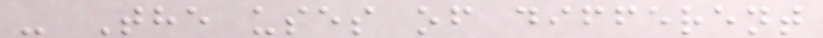- The uses of different
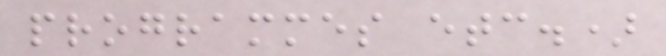programmes etc.)
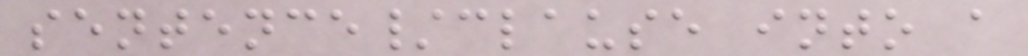sentence/clause into a
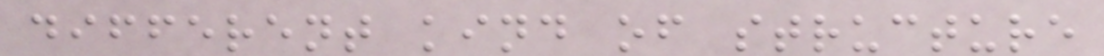different kind of structure
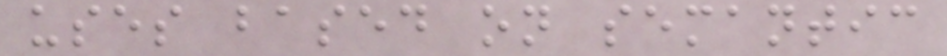uses based on semantic
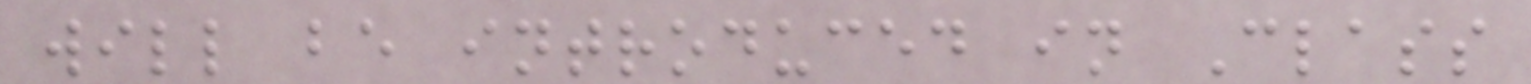will be introduced in Class
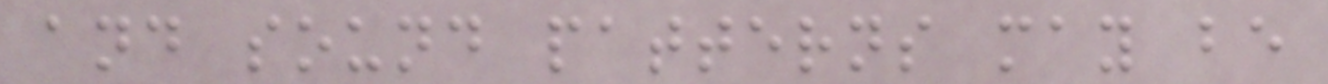and sound patterns may be
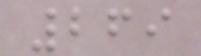269
